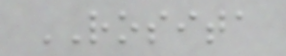ROSITA
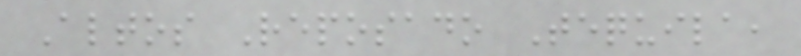Altos Reposado Tequila,
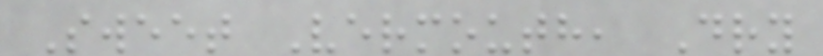Sweet Vermouth, Dry
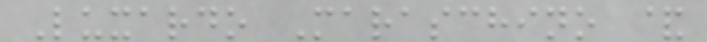Luxardo Maraschino &
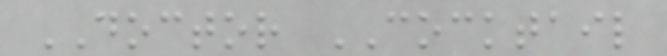DOCTOR COCKTAIL
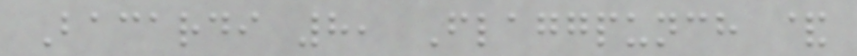Bacardi 8, Flaggpunch &
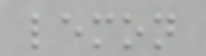lemon
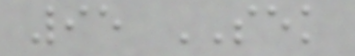95 SEK
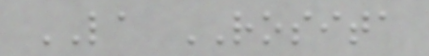LA ROSITA
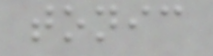tonic
